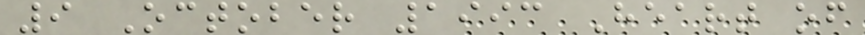9 October 1993 Heart of
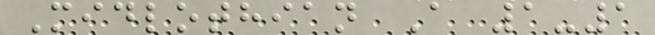Midlothian A 1-1
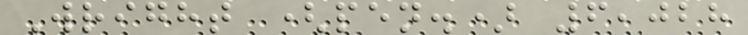Wright (pen.) 6,028
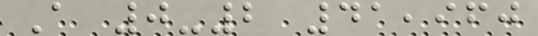A 0-2 41,960
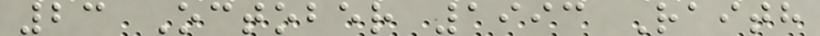23 October 1993 Raith
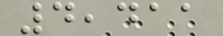4,411
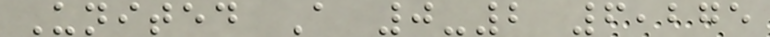United A 0-2 6,275
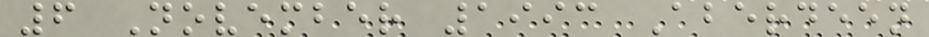6 November 1993 Aberdeen
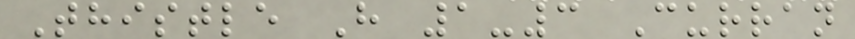Thistle H 1-3 Curran
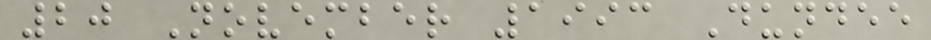20 November 1993 Dundee
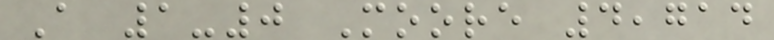A 1-0 Moore 4,714
